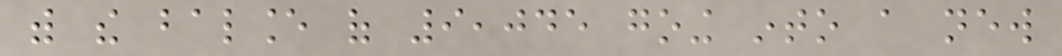with the balance of 9,045 going into a new
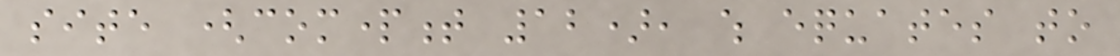site (compartment 12), which equates to
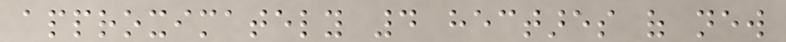approximately 4 hectares of new
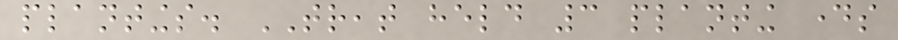plantings. TREAT held 3 planting days
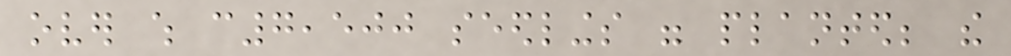over which c7,500 seedlings were planted; the
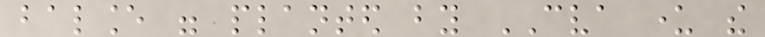balance were planted by CVA under the
